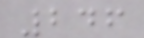246
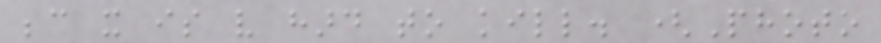because it is very hard to kill. (Photo
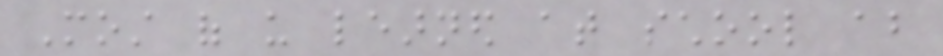Most of us learned at school about
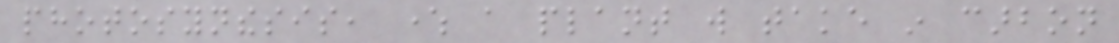photosynthesis, where a plant will take in carbon
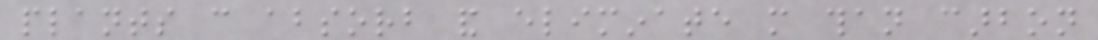plants can absorb and eliminate more than carbon
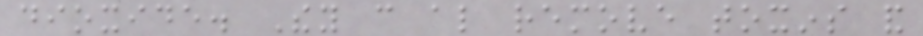dioxide. They can also remove toxins and
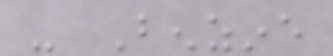- Benzine
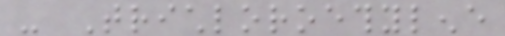- Trichloroethylene
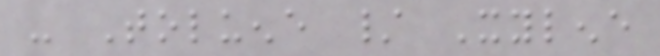- Toluene / Xylene
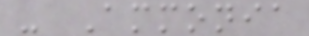- Ammonia
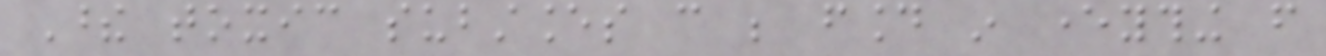These toxic substances can be found in everything from
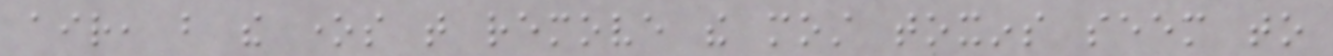air, but the ones that remove the most toxins seem to
